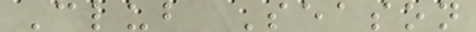Club Season
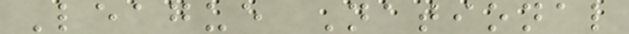League National
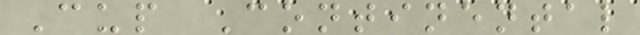Cup Continental
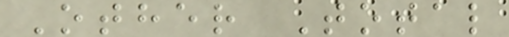Other Total
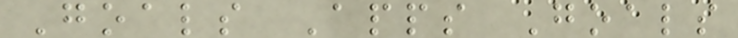Goals Apps Goals
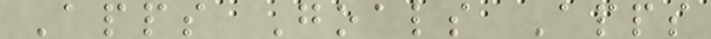Apps Goals Apps
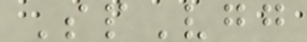SpVgg
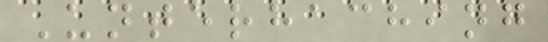Unterhaching
